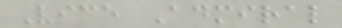Vice Admiral
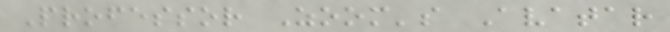Professor Zoom's Avatar
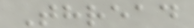Thread
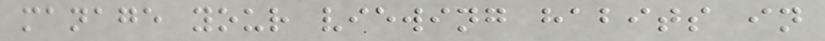manage your viewing habits in
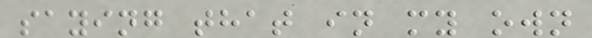saying that in my own
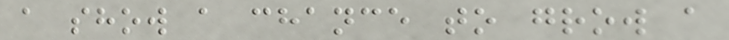a show a chance to grow a
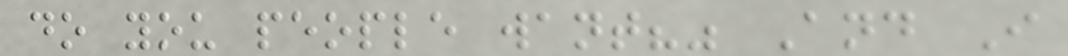do you people want?" And I
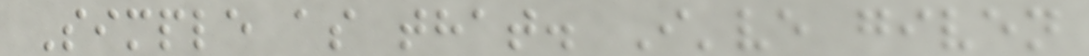Simple as that. I've given
